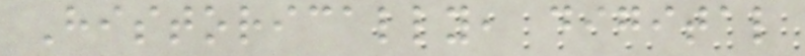Historically, digital
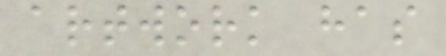artwork has
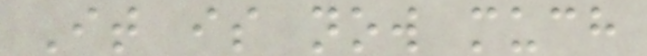It is now much
